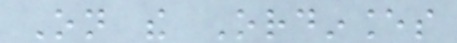On the Ordinances
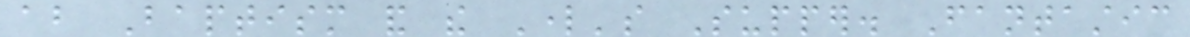about Baptism and the Lord's Supper. Fantastic
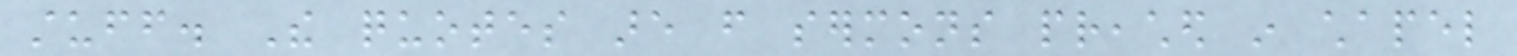stuff. The quotes are from sermons preached in chapel
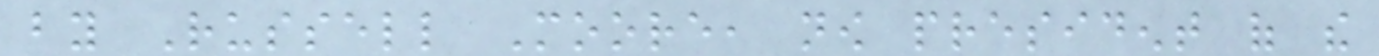by Russell Moore, now president of the
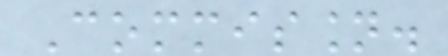Commission.
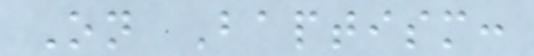On Baptism:
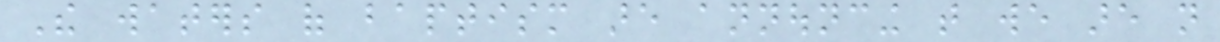The waters of baptism are announcing that we are not
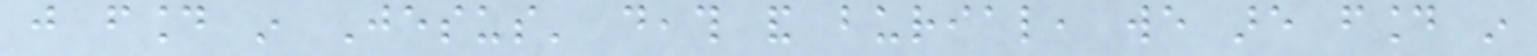just found in Jesus' death and burial, we are found in
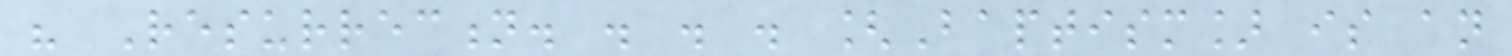his Resurrection. . . . [Baptism] is an
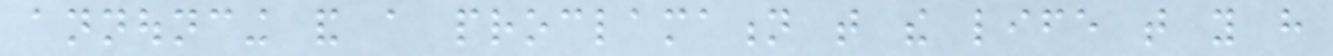announcing and a proclamation that the life that you have
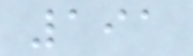191
